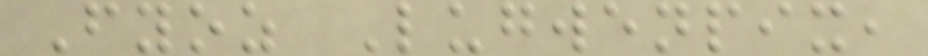Fyoz Lugwenpix,
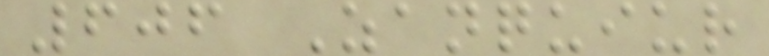606 Zanquiur
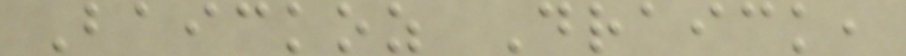Baickoz Draick,
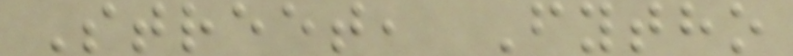Street, Fytho
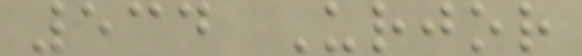534 Urjor
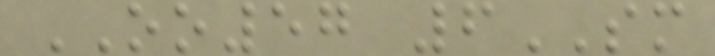OO57 6SM
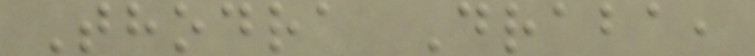Thodra Draba,
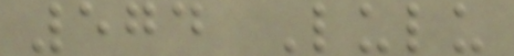574 Lulu
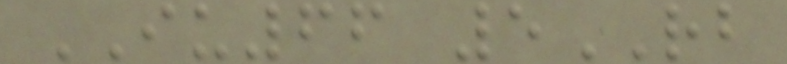IU66 5RB
